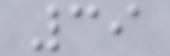39
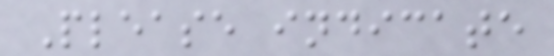Please indicate
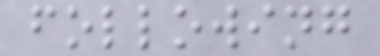following
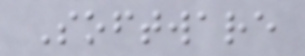Software
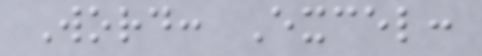Word: Excel:
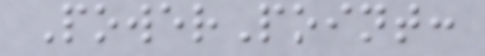PowerPoint:
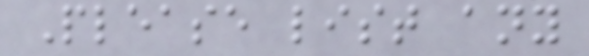Please list any
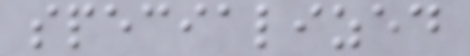specialized
